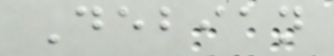Debian
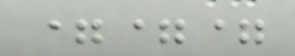===
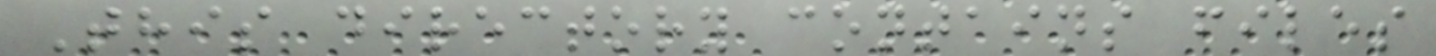This directory contains files
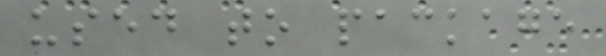used to package
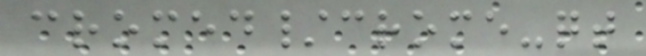cromed/crome-qt
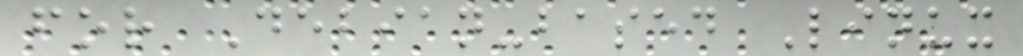for Debian-based Linux
